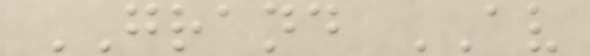GRAND AV
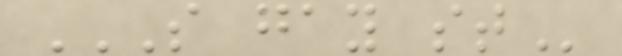S GAY ST
